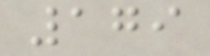179
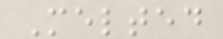Melted
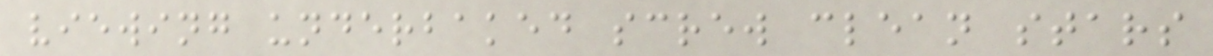viewing underbaked screw clean stars
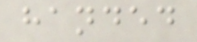handed
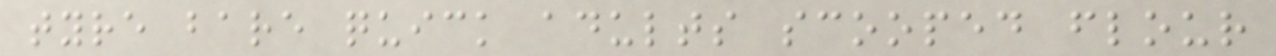tyre bare quick adults scooped flour
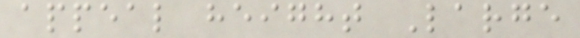appeal height Large
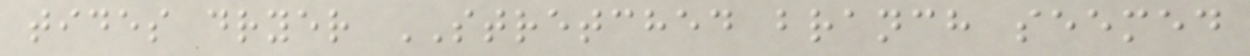tides dryer STRETCHED branch seemed
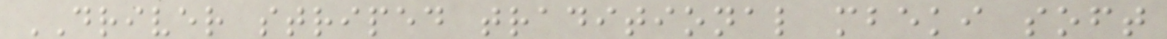DRIVER striped traditional mbeki soft
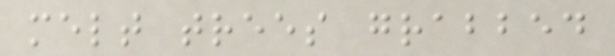melt trees grabbed
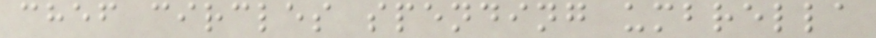chef circles spending umbrella
